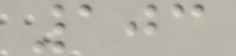103
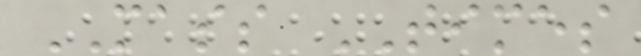MASS TIMES
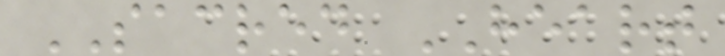SACRED HEART
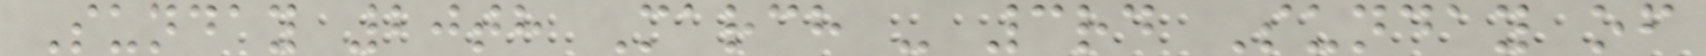Sunday 20th March - 3rd Sunday of
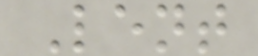Lent
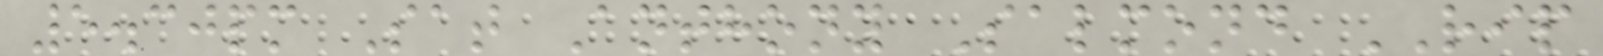5.30pm Sat Anthony Salmond RIP
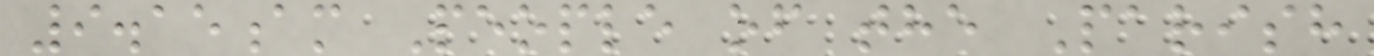9.15am People of the Parish
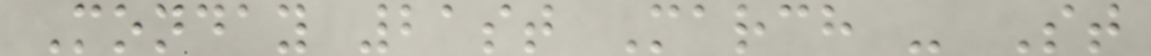Monday 21st March - St
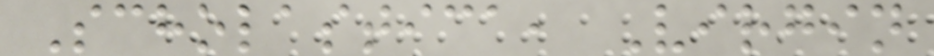Scholastica, Virgin
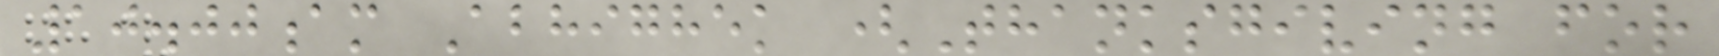10.00am Abhighek (Thanksgiving for
